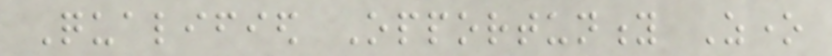Qualified Opportunity Zone
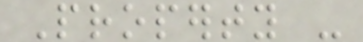Property -
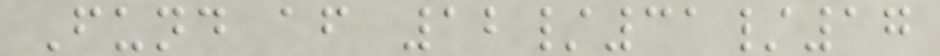Fund after 12/31/17
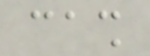cash
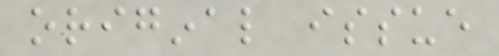original issue
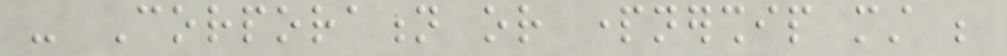- Corporation or partnership must be
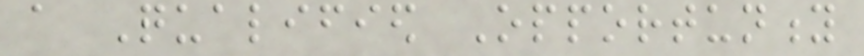a Qualified Opportunity
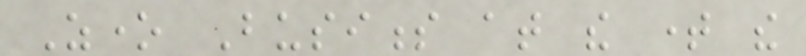Zone Business at the time the
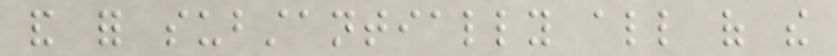and for substantially all of the
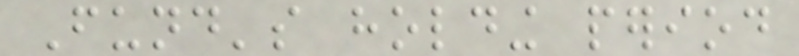Fund's holding period
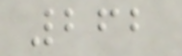262
